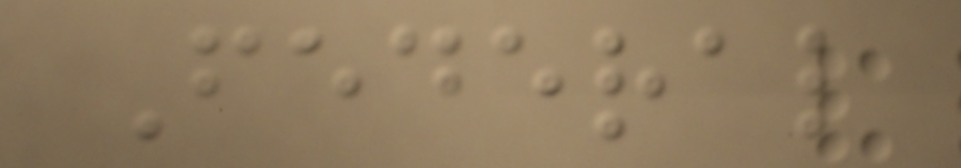Federal
